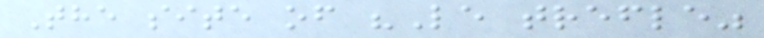The site of "Le trefle"
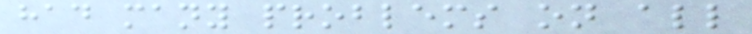had many problems on all
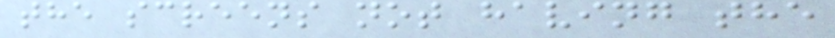the screens not having the
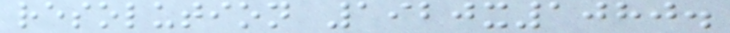resolution 1920x1080.
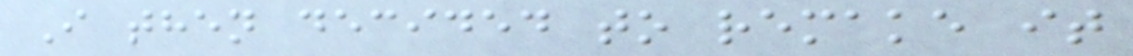I then decided to remake it
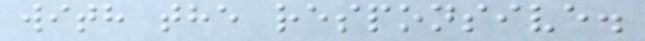with the responsive.
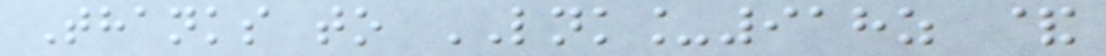Thanks to LNK_918z &
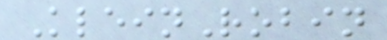KleinRobin
